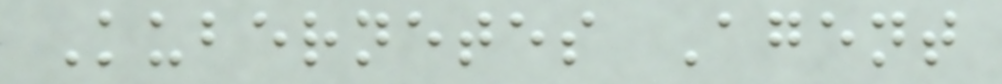Kubernetes Agent
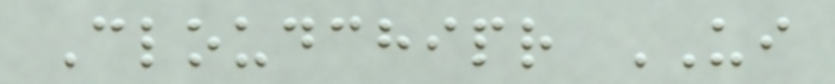Cloudchipr UI
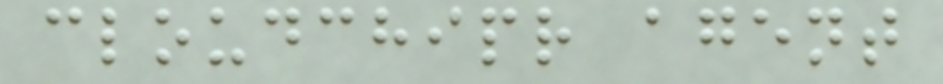cloudchipr agent
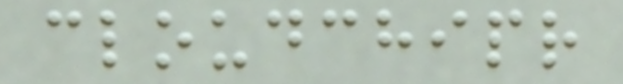cloudchipr
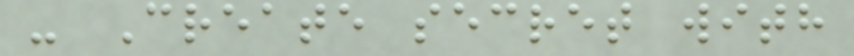- Create secret with
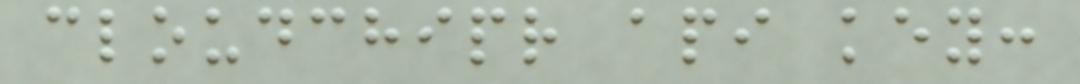cloudchipr api key:
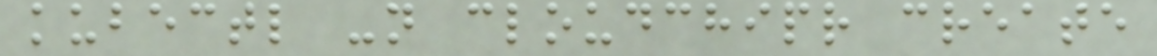kubectl -n cloudchipr create
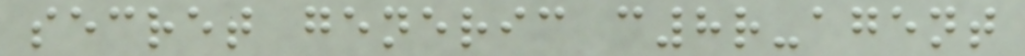secret generic c8r-agent
